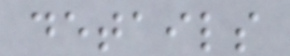details
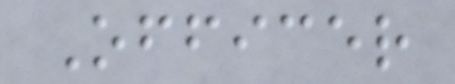Officer
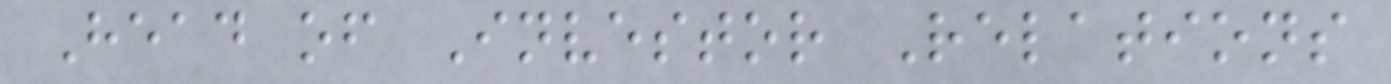Head of Investor Relations
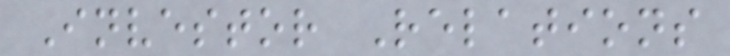Investor Relations
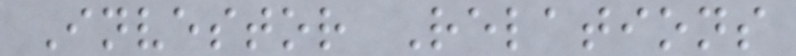Investor Relations
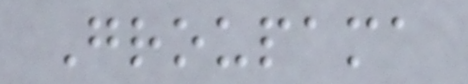Groupama
